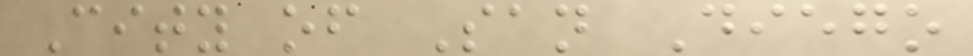City of San Diego
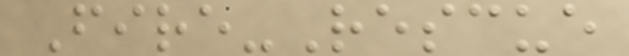Fire-Rescue
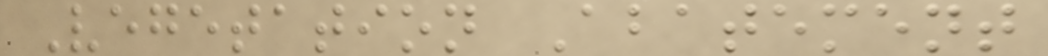Vegetation Abatement
